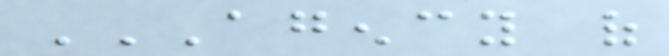AGENCY OF
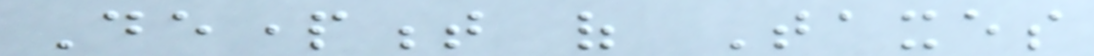Department of Taxes
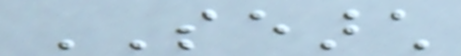SEARCH
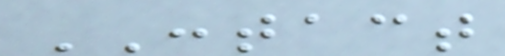CONTACT
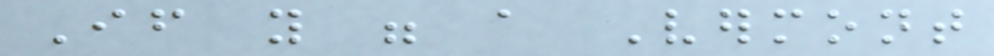If you were a Vermont
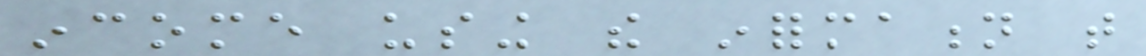income using the information that
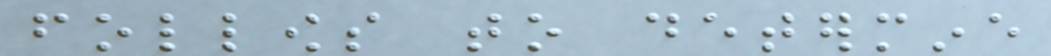follows to determine
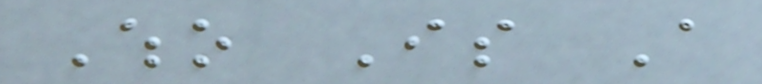Who Is A
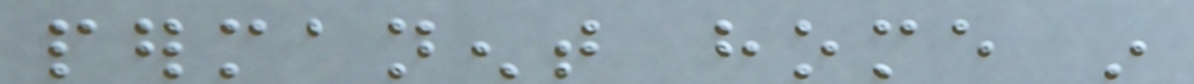permanent home in
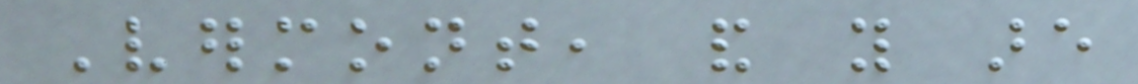Vermont, and you are
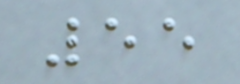55
